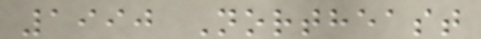1990 Northeast
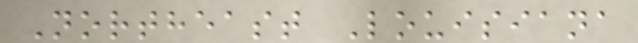Northeast Louisiana
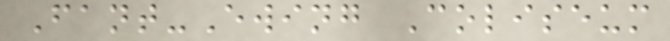Fant-Ewing Coliseum
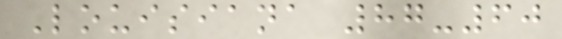Louisiana 87-60
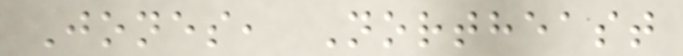Jones, Northeast
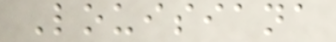Louisiana
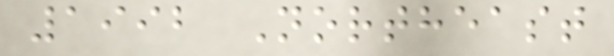1992 Northeast
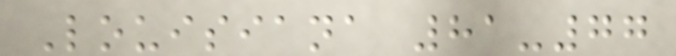Louisiana 81-77
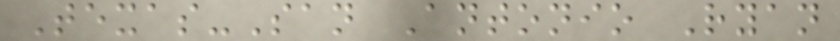Texas-San Antonio Ryan
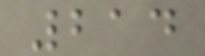214
